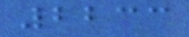2233
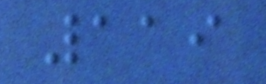119
